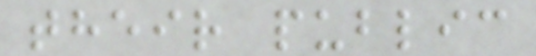their public
